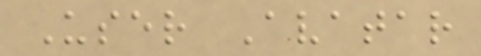User Avatar
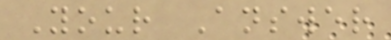Your Answer
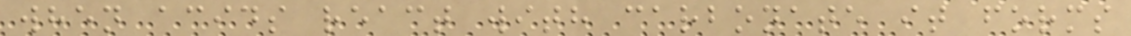when acids react with carbonate it forms
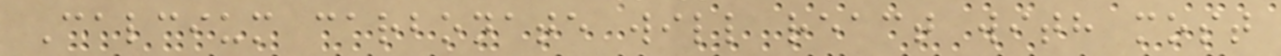Calcium carbonate will react with most
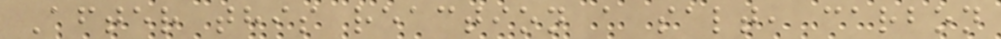After this reaction a salt, carbon
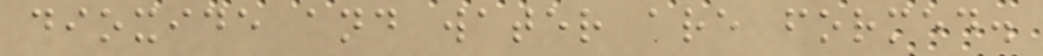dioxide and water are formed.
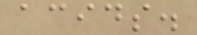acids.
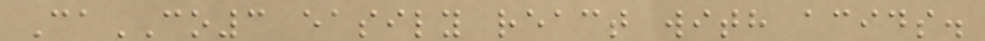CaCO3 easily react with acids.
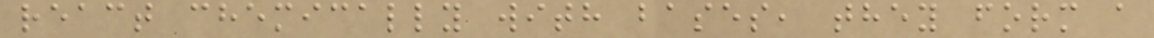react chemically with bases, they form a
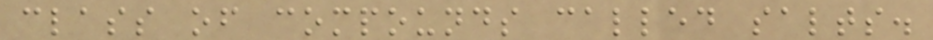class of compounds called salts.
